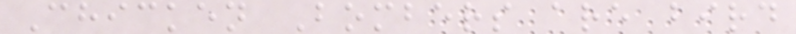Chicken Bombers are bird
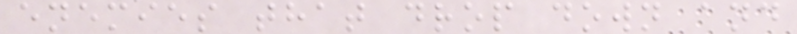enemies that drop down and
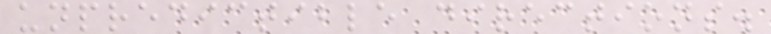unpredictible directions.
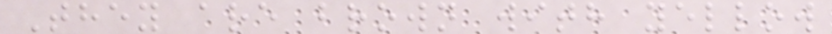They are brown with yellow
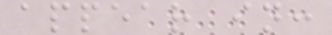appear in:
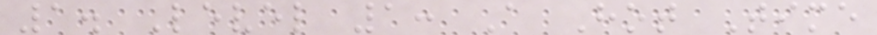1. Level 1: A Hot Time
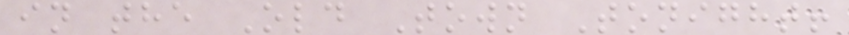in the Old Town Tonight!
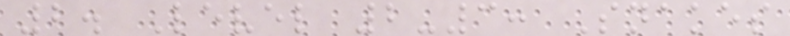2. Level 2-3: Snakes
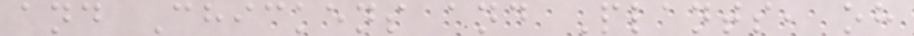and Chickens and Plants, oh
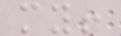my!
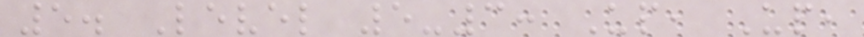5. Level 5-3: Up, Up,
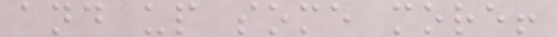and up some more!
